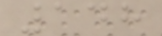148
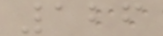126
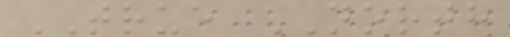TRUE NORTH
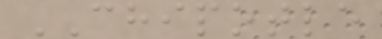CHIPOTLE
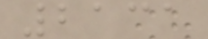2131
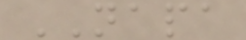NAPA
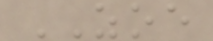ZOE
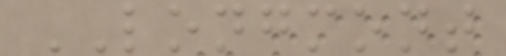LONGMONT
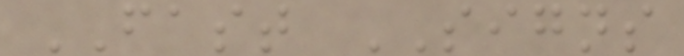FAST SIGNS
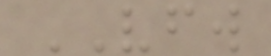VFW
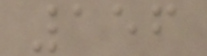156
